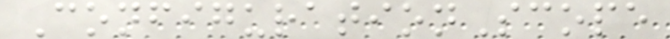ConfigurationScope
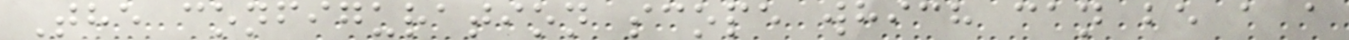The configuration scope which can be a a
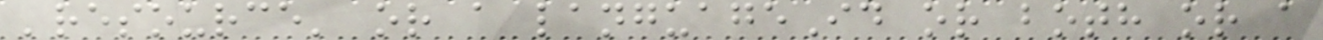'resource' or a languageId or both or a
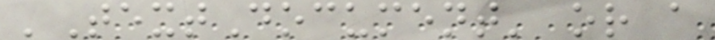'TextDocument' or a
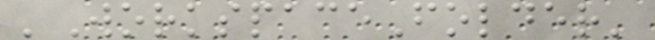'WorkspaceFolder'
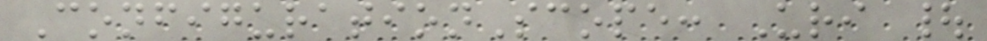ConfigurationScope: Uri |
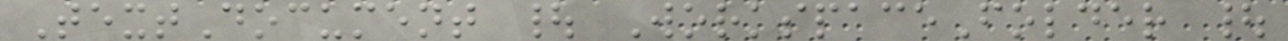TextDocument | WorkspaceFolder |
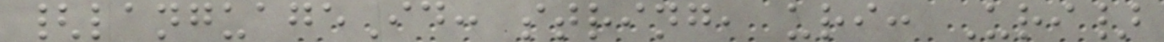{languageId: string, uri: Uri}
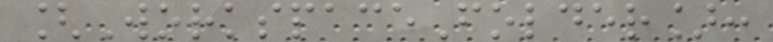[WorkspaceFolder]:
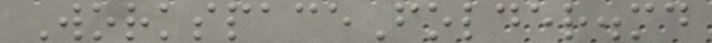WorkspaceFolder.md
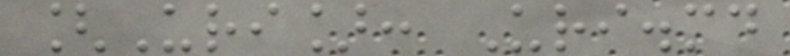[Uri]: Uri.md
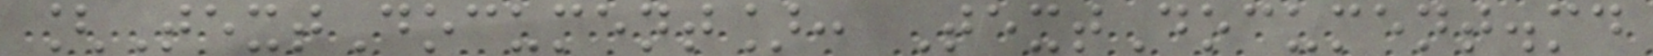[TextDocument]: TextDocument.md
